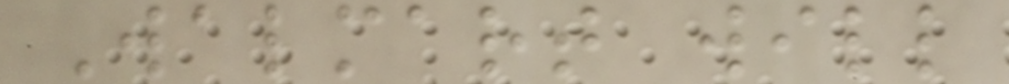Walmart will
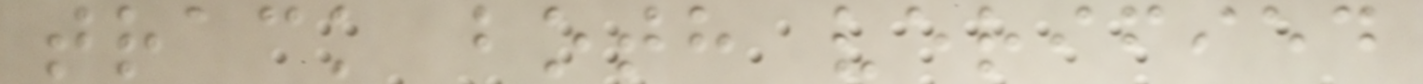track both verified
